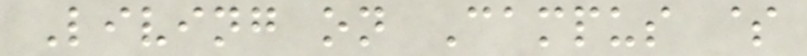Living on Campus $
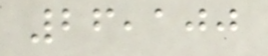26,100
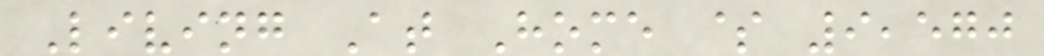Living At Home $ 9,570
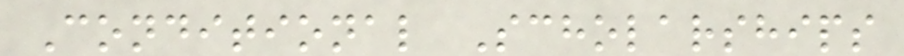Conditional Scholarships
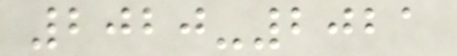2020-2021
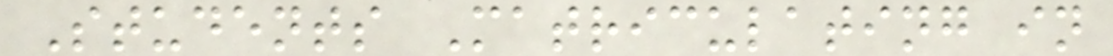Students Matriculating in
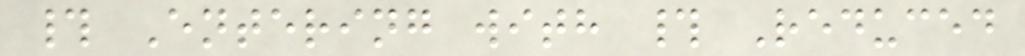# Entering with # Reduced
